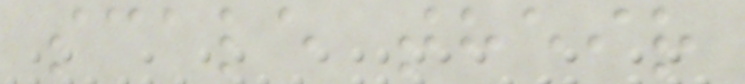scale their
